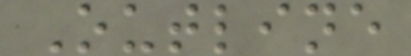Outline
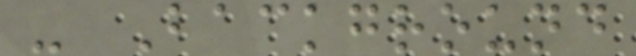- Background
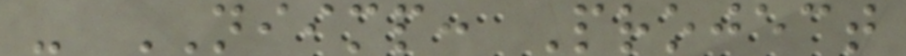- NIIMP: Project
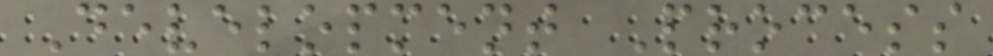Development Process
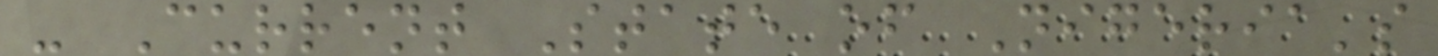- Current State of Nigeria's
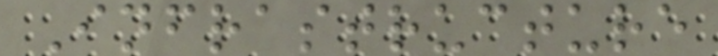Infrastructure
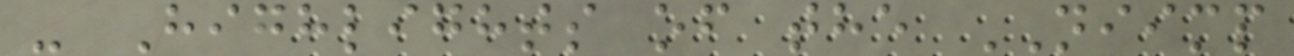- Highlights of the NIIMP
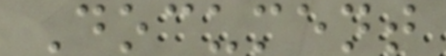Document
